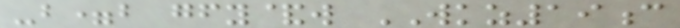-b=b gfy&w WKZ19c
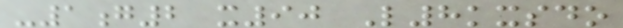-1g2 x90 L8kxsdo
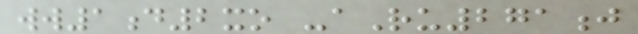ww1d2xo -aRu271j
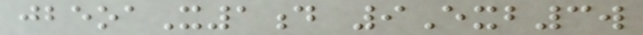jbeoaX1d 9Exb3w
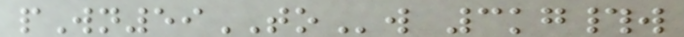pWn59TOw 3kg#w
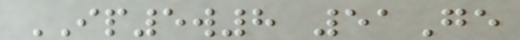IP5w8 51Ge
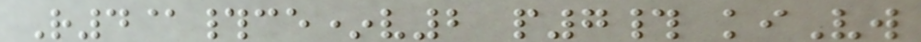R4@#ce*v2 p7# kiVw
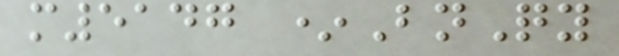m5147 *BnQy
